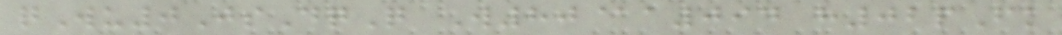qWu0JsDqQ W80@a094 h02pFk
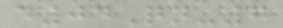d04Qn-7
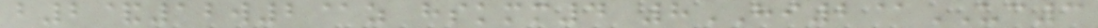b2&12w2@z hskmm4 8HI2@UC3
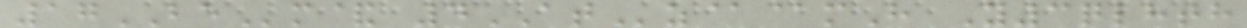17BEm& 4ATz@@mH Y3qlhth
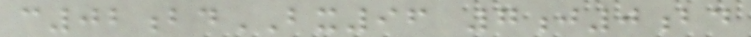c02bdBX96 7j0bd
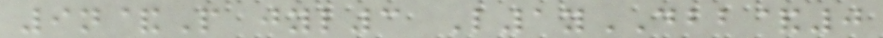9n&P jyl3 L1yDBB&0
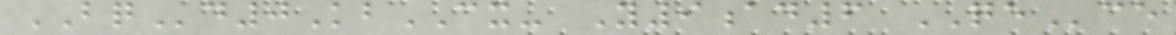BQd0KbCX- Y9ad6 QEce
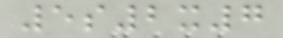5s2x7
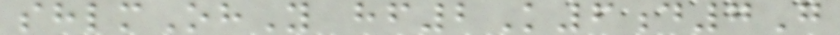shlmOhY hf2K6d7G
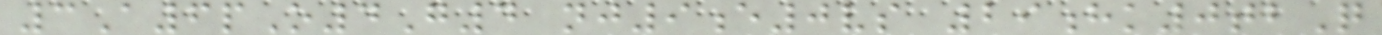3A6pO4G4 nj9e0vs 29hk0tbQ
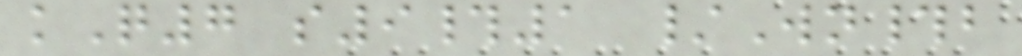kQ7 s9#1 /Wn#b
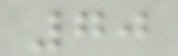70
